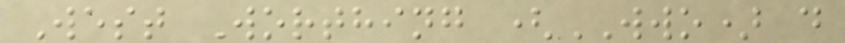West Worthing (WWO) d
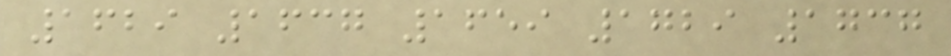1629 1637 1659 1729 1737
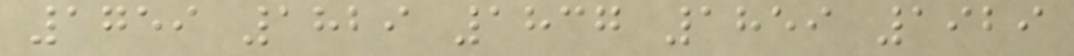1759 1829 1837 1859 1929
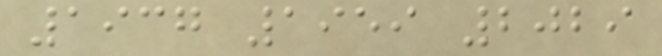1937 1959 2029
